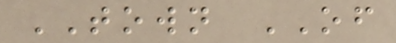TOWN OF
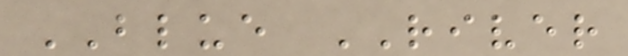BLUE RIVER
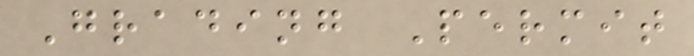Grading Permit
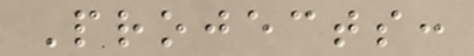Projects:
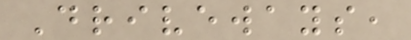Driveways,
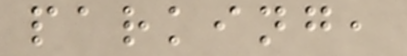parking,
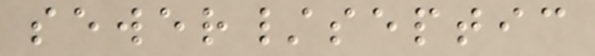sewer/septic
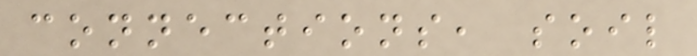connections, soil
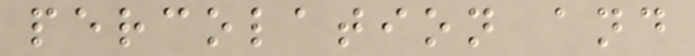percolation and
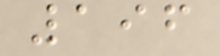196
